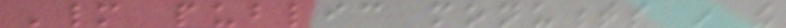Many public monuments in the
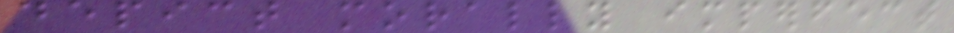depict morally imperfect
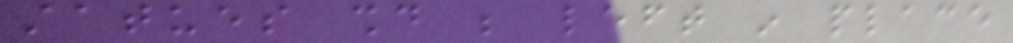statues should be left in place
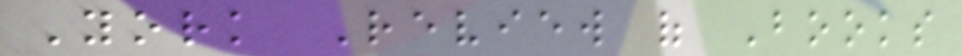York Review of Books
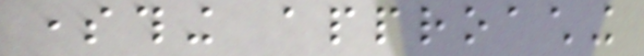something approaching
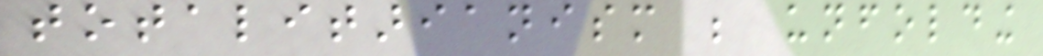totalitarianism be unfolding
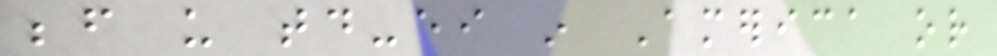before us today-either in America or
